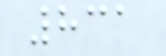831
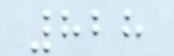828
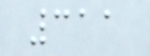311
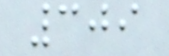309
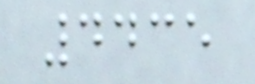4435
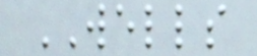WELLS
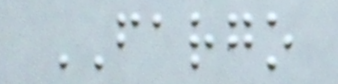FARGO
